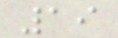19
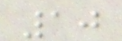10
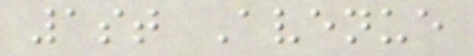1st Avenue
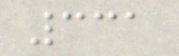331
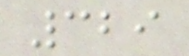329
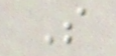S
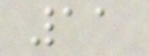11
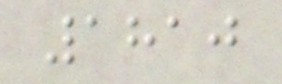1810
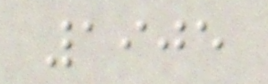1905
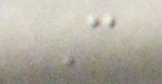C
